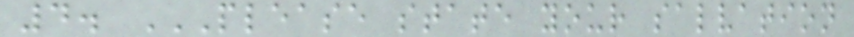4. PLEASE STATE YOUR SALVATION
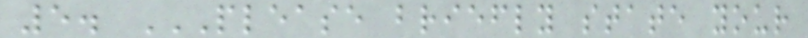5. PLEASE BRIEFLY STATE YOUR
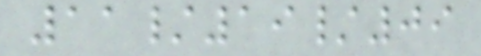11/19/09
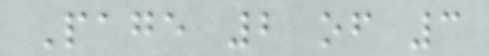Page 2 of 3
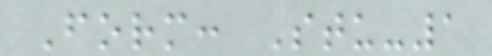Form: Stu-1
